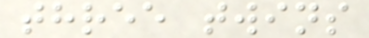three twins
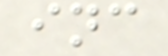inc
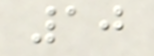10
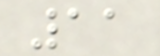11
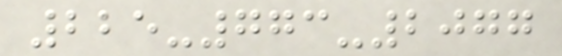225-773-2077
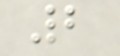2
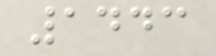1443
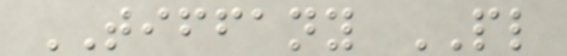TIFFANY PL
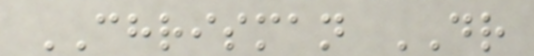CHRISMAN DR
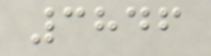3846
